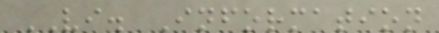VI. Information
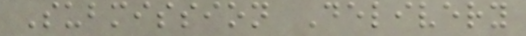Submission Delivery
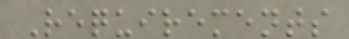Requirements
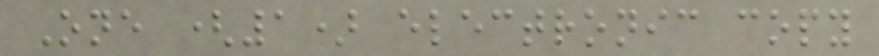One (1) electronic copy
